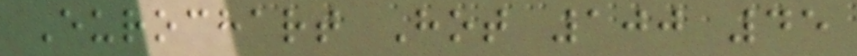Eurochart Hot 100 45
